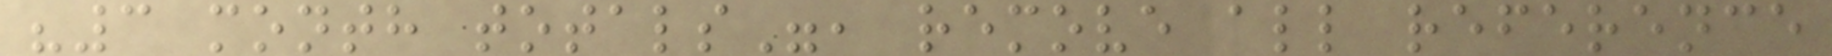"3 month totals", remove all reference
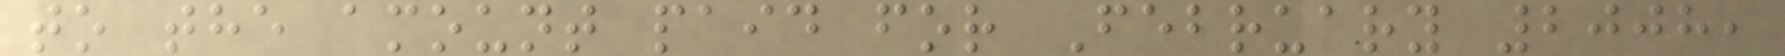to the amount paid for February 2008,
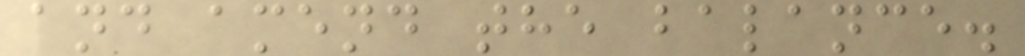and amend the balance.
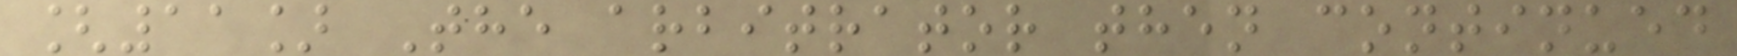[11] The arbitrator then continued
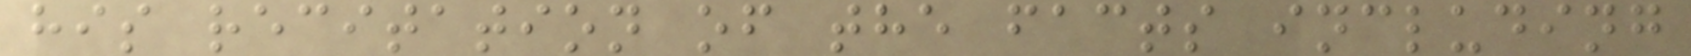his recitation of the facts including
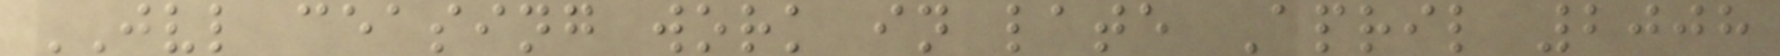JVL ceasing work in late April 2008
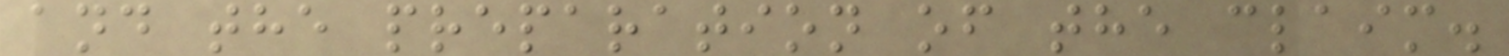and the preparation of the claim.
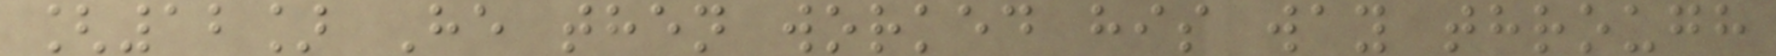[12] He then worked his way through
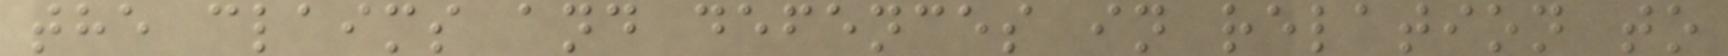the claims and defences in relation to
